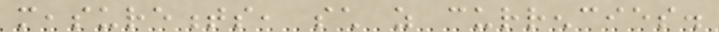measurements, such as currencies.
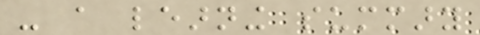- a learning summary
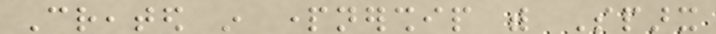Created in partnership with Sparx
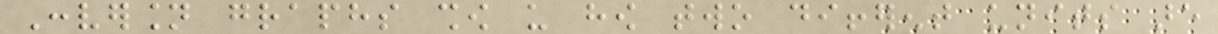Conversion graphs show us how two different units are
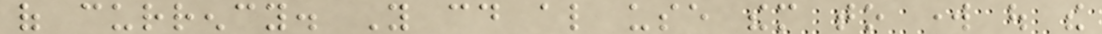of currency. You could also use them to work out the
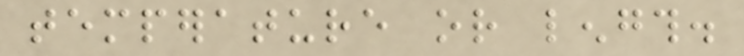temperature or length.
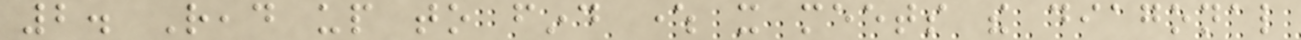2. Read up to find where it meets the diagonal
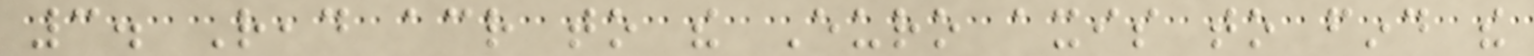3. Read across to the Euro axis to find the
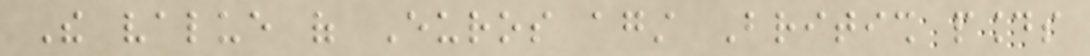The value of Euros against British pounds
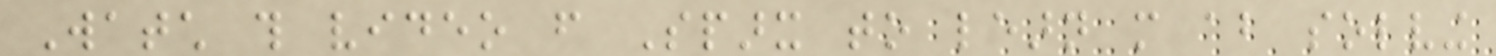Watch this video from Sparx to learn more about solving
